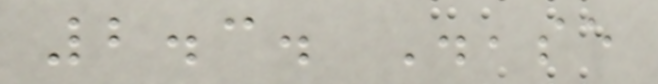2.3. Disease
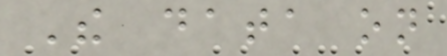The data on
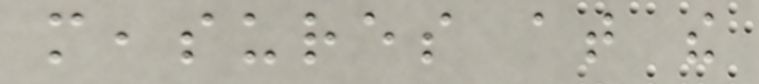measures at the
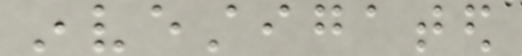investigated
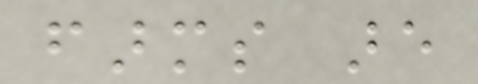farms are
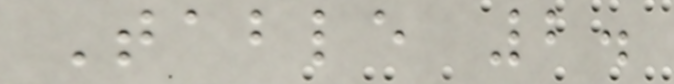Table 2.
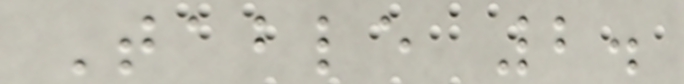Table 2.
